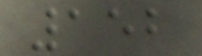152
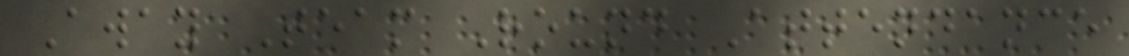Away Team Round Attendance
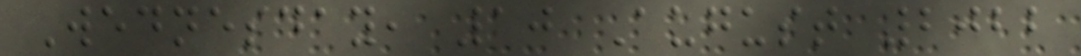Wednesday, 10 August 2022
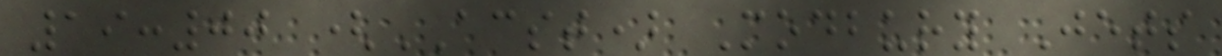19:00 (ACST) Modbury Jets
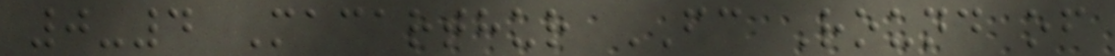0-4 Macarthur FC Round of
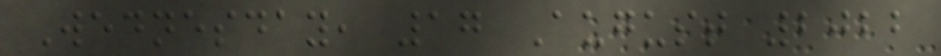Wednesday, 17 August 2022
